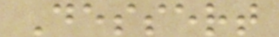Dessert
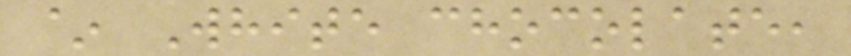~ White chocolate,
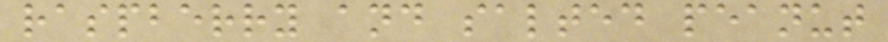raspberry and salted peanut
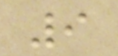9
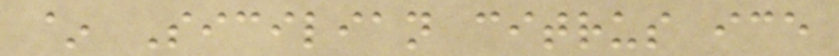~ Sicilian citrus ice
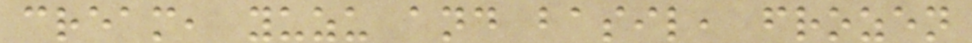cream, yuzu and basil, frozen
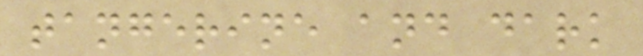tangerine and dark
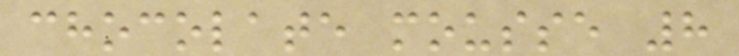chocolate mousse 8
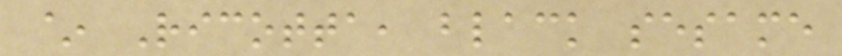~ Ricotta, black sesame
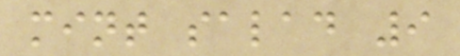mint salad 9
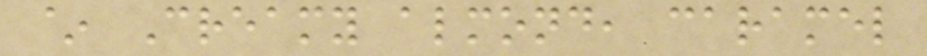~ Creamy almond, caramel
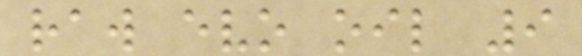raw evo oil 9
